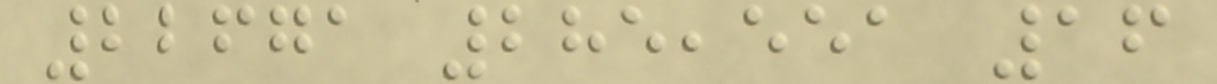22671 285,551 16
